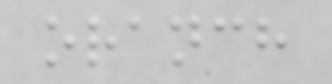oranch
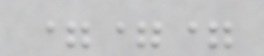===
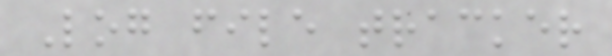Log file tracker
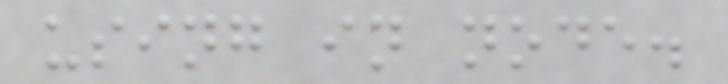using in node.
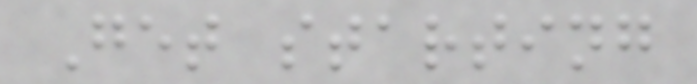Get starting
